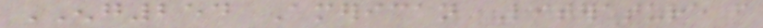ENG254 American Literature from
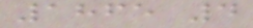1865 4
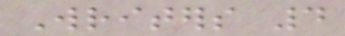Writers 4
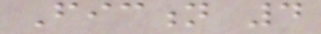Fiction 4
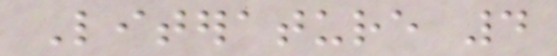Literature 4
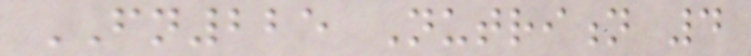FN225 Nutrition 4
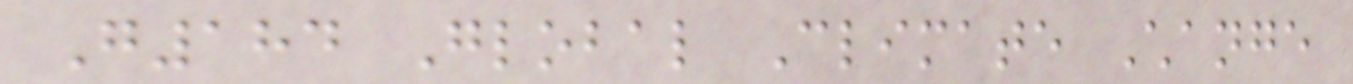G184 Global Climate Change
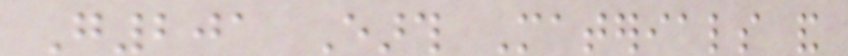G201 Earth Materials and
